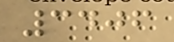3406
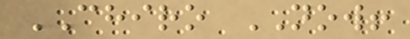CHIRO NOW!
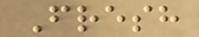Fresh
